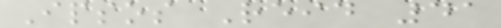Ipsos Reid 41
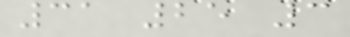31 25 3
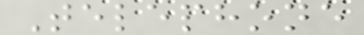Telephone
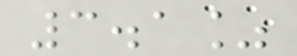3.1%
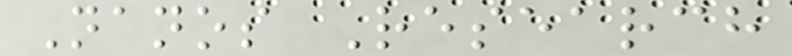Nanos Research
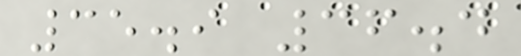35.9 36.4
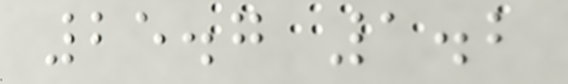25.7 1.2
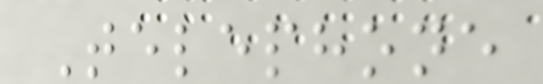Telephone
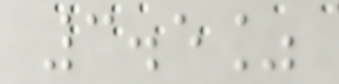3.5%
